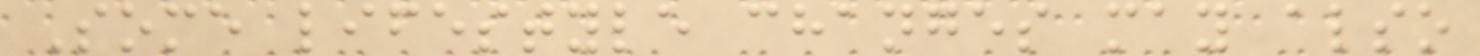Some lifestyle changes may also
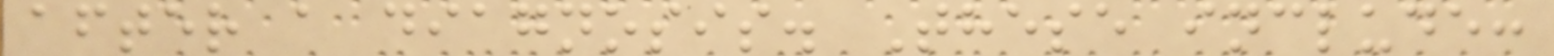after a diagnosis. These include:
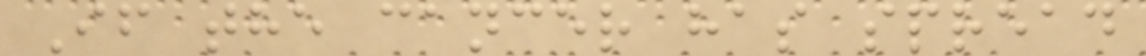If the cancer has spread
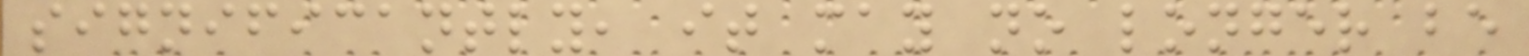significantly, it may no longer be
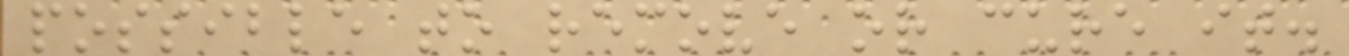possible to remove or cure it.
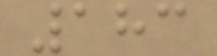183
